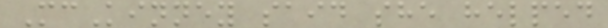McKinney said she helped
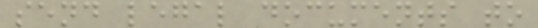send legal documents to
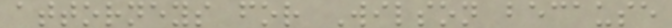attorneys for Wilson because
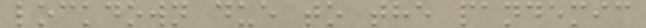lockdown due to the pandemic
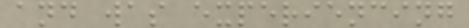and was experiencing
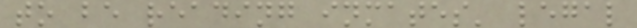to be reading inmates' legal
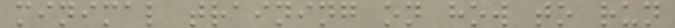minimal training on how to run
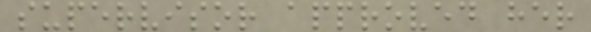supervisor approved her
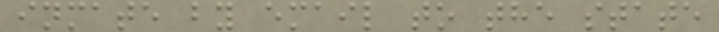inmate by email to the state
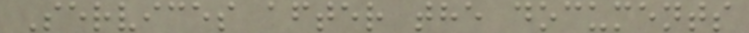Services after the documents
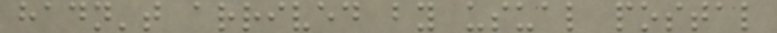hadn't arrived by usual postal
